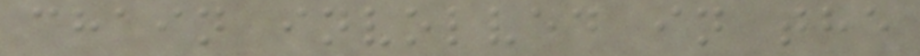chain involved in the
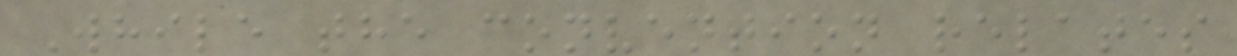While the convention relates
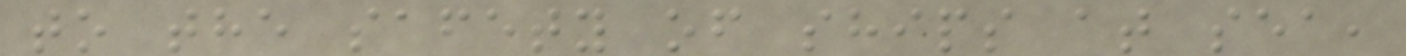to the safety of ships at sea,
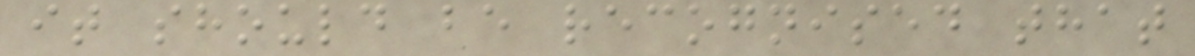it should be recognised that
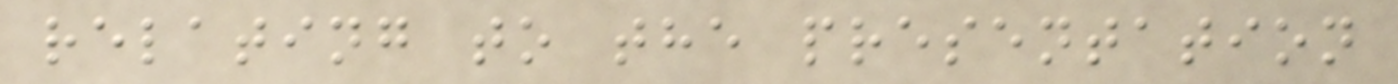relating to the presentation
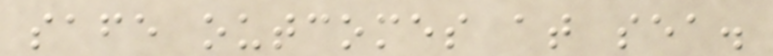safe outcomes at sea.
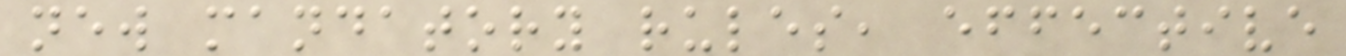new mandatory rules, effective
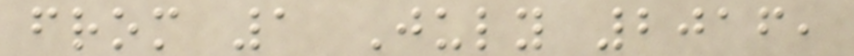from 1 July 2016,
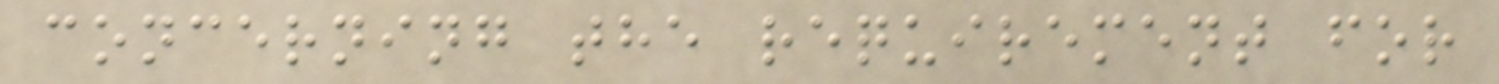concerning the requirement for
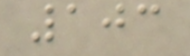103
